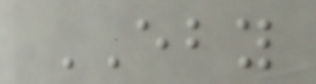EBY
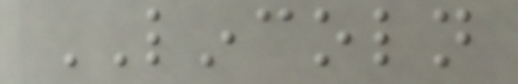LINCOLN
